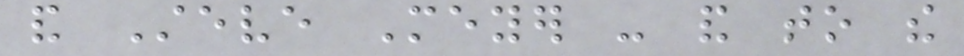and Steve Meyer - and to the
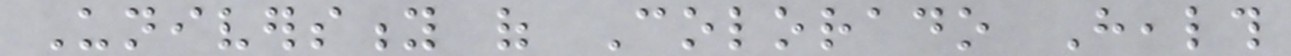University of Colorado Health
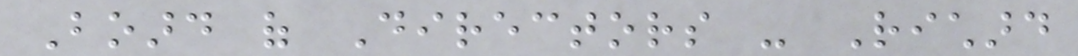Board of Directors - Richard
